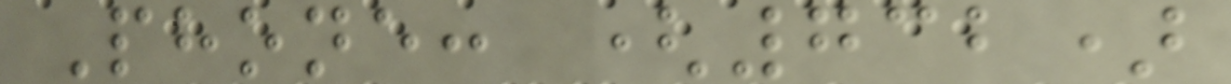Phone: (732)
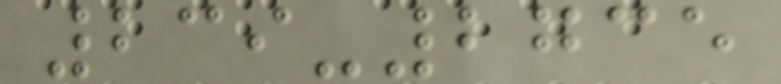239-2735
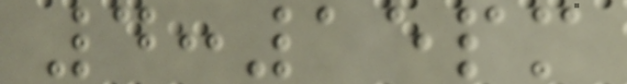4:15pm
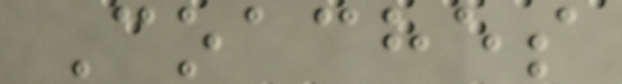Coaches
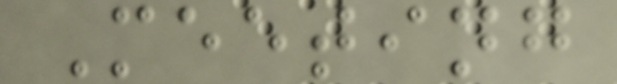Meeting
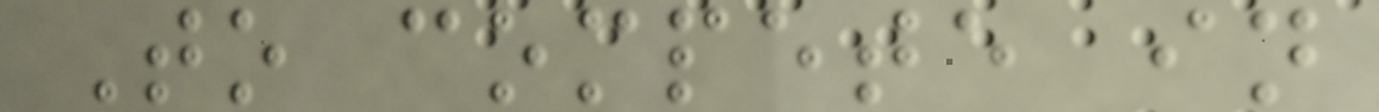To compete in
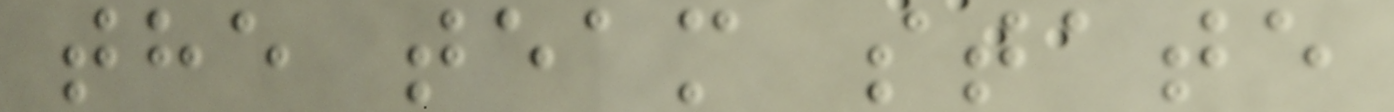the team state
